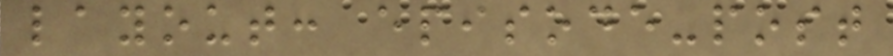layout: episode-post
